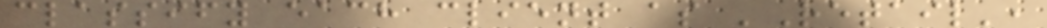classify each client as 'Retail',
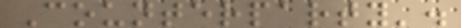Counterparty'.
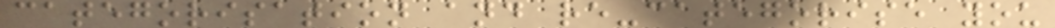categorisation and re-categorise you
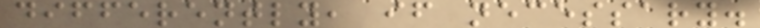differently, if necessary.
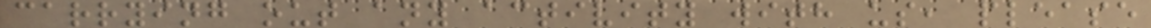carrying out any activity with us, please
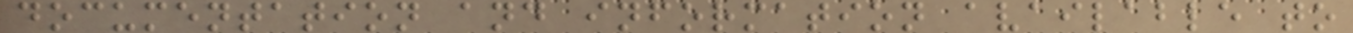documentation and information available to
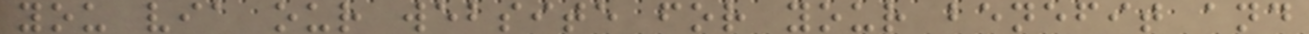you via our website for your benefit and
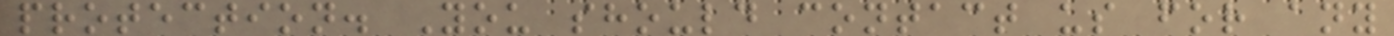protection. You should contact us for any
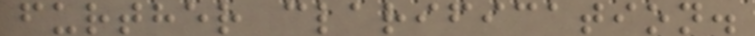further clarification.
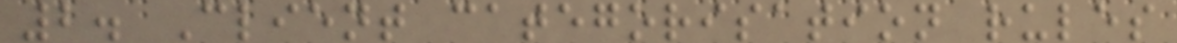2. Client categorisation rules
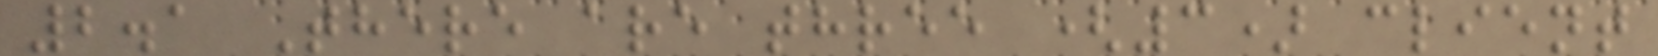2.1 There are three (3) client
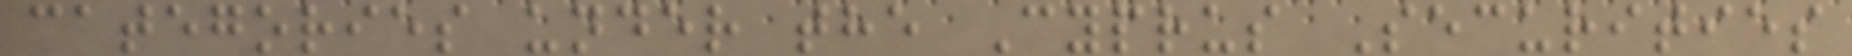categories under the Cyprus Securities
